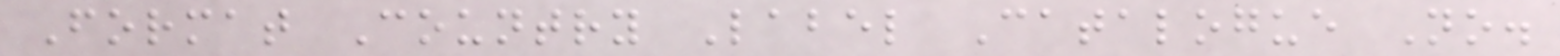Format Country Label Catalogue No.
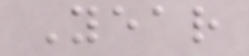Year
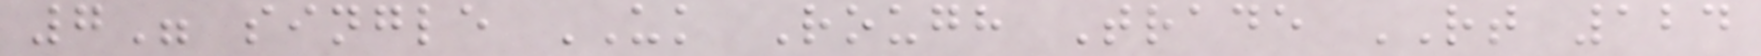7" single UK Rough Trade RT 124
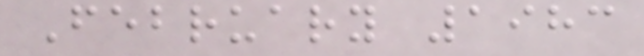February 1983
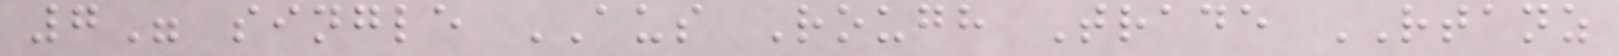7" single AUS Rough Trade RTANZ
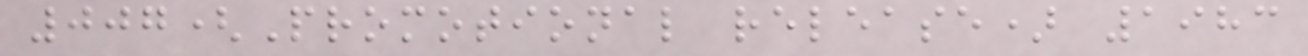007(Promotional release) 1983
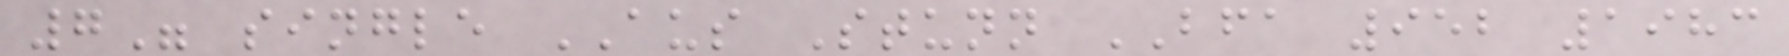7" single AUS Stunn BFA 952 1983
